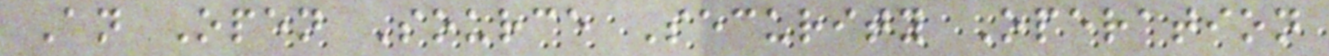An Open Source Security Operation
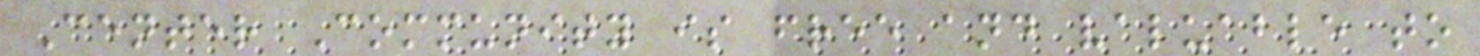Center Community is free and valuable to
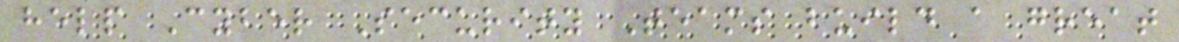help Cyber Security Teams build a great
